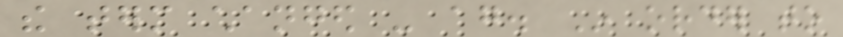the term changed - again. In order to
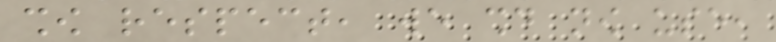show respect, we should now use,
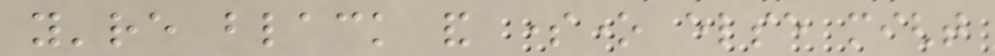you're black and someone else might
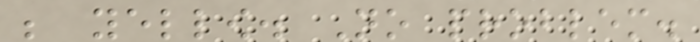be yellow. No problem.
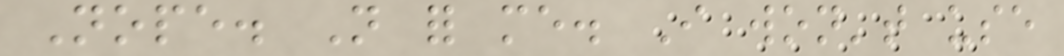Nope. Not for me. I won't use
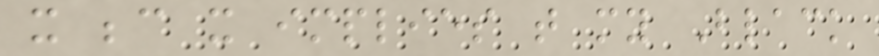it because it implies that my Black
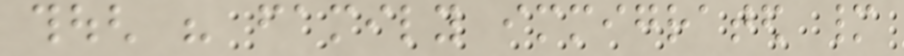though his family immigrated many
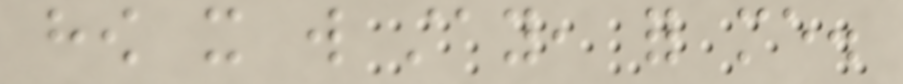how it will stay, for me.
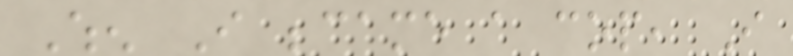When I became a cop, I
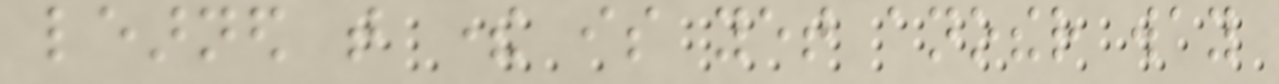learned that there is yet another way
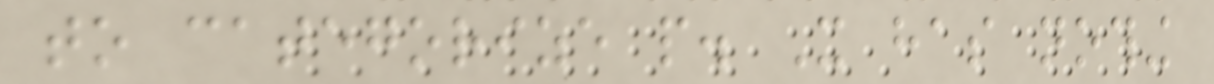to categorize people. It has nothing
